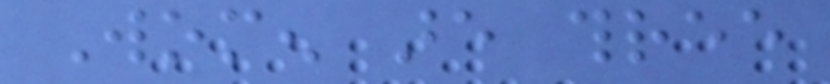Women are three
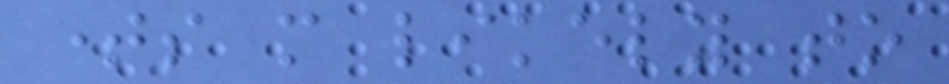times more likely to
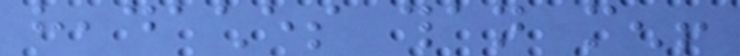headaches than men!
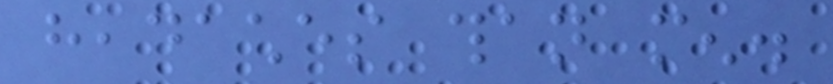headaches than men.
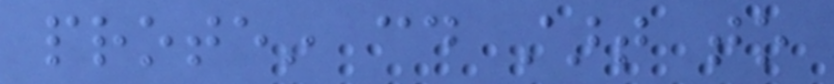protein could start to
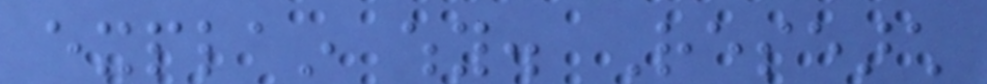explain why. Research
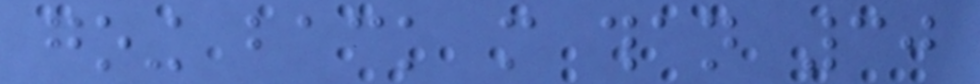going back more than 30
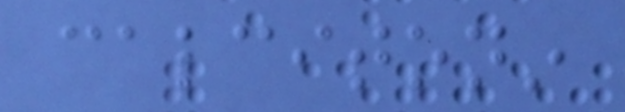calcitonin
